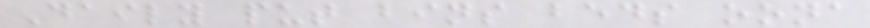Daily put bins beds oona
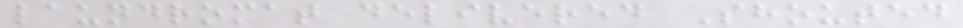laundromat delivered Shouted
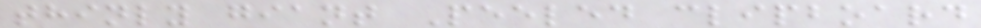thinly giant Peeled clipboard
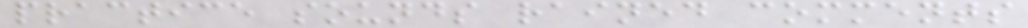practice sounds rained comments
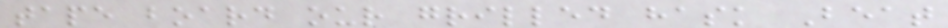tape board our grilled hask Beat
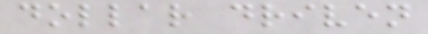dollar driven
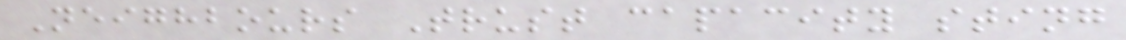Neighbours Trust capacity sting
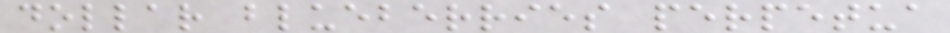dollar blueberries perpetua
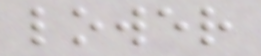lower
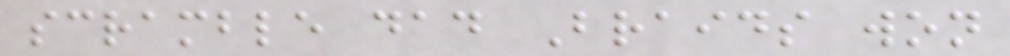scramble dad Braids won
